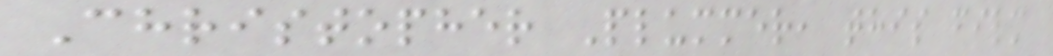Christopher Plummer, this film
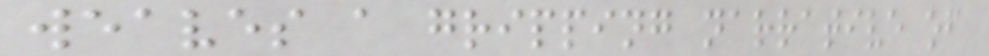weaves a gripping narrative of
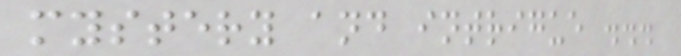mystery and intrigue ...
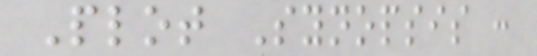Plot Synopsis :
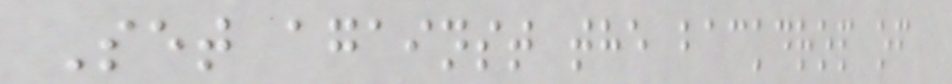Set against the backdrop of
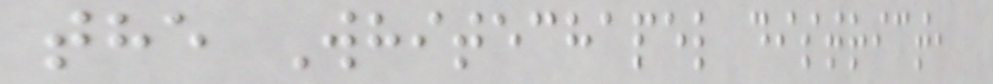the Whitechapel district,
